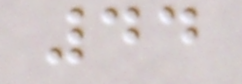44
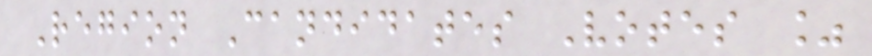Region Candidates Votes %
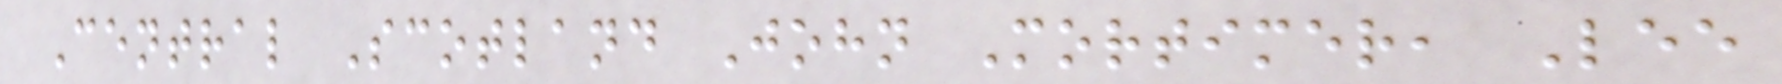Central Scotland John Mortimer, Lee
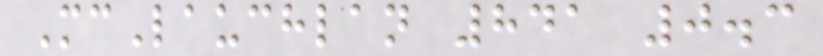McLauchlan 841 0.3
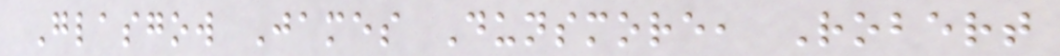Glasgow James Dunsmore, Robert
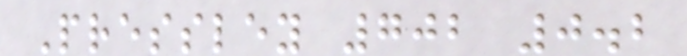Pressley 702 0.2
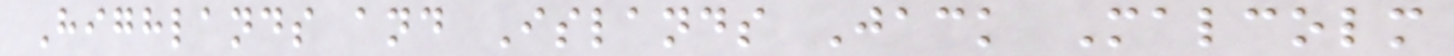Highlands and Islands Jack Malcolm
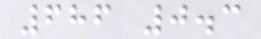686 0.3
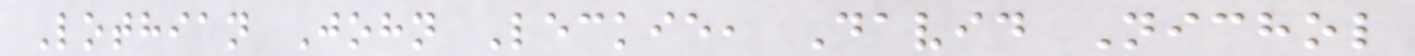Lothian John Leckie, David Nichol
